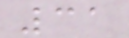31
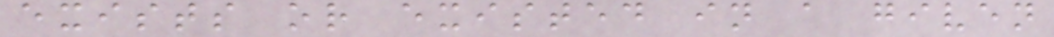exists or existed in a given
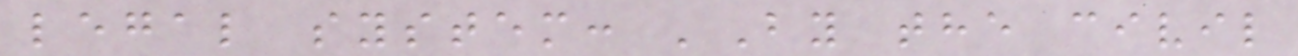legal system: 'By the civil
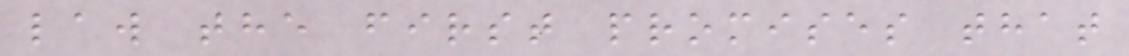law the first promises that
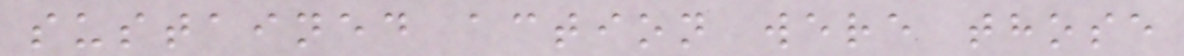sustained action were those
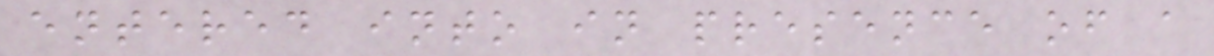entered into in presence of a
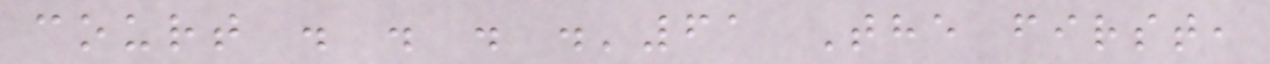court . . . .'61 The first,
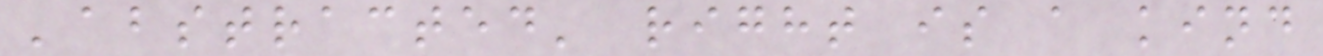'abstracted' right is a kind
